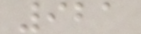921
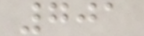701
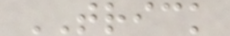TRICK
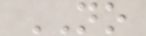NO
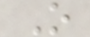O
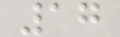17
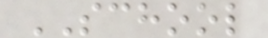SCHOOL
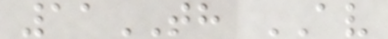11TH AV
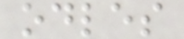odles
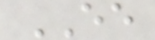EE
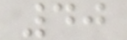40
